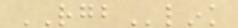RGBlink
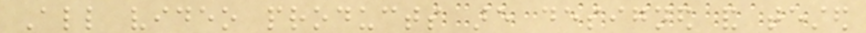All video products are designed and tested
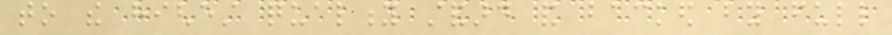to the highest quality standard and backed by full
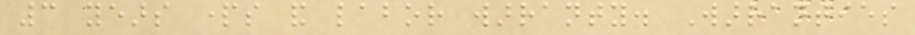3 years parts and labor warranty. Warranties
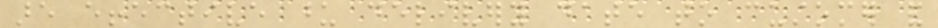are effective upon delivery date to customer and
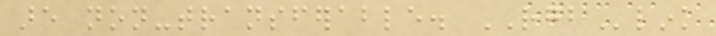are non-transferable. RGBlink
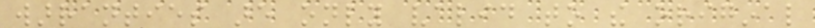warranties are only valid to the original
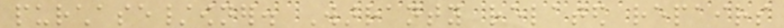purchase/owner. Warranty related repairs
